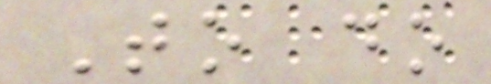To do
